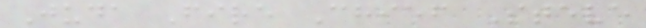Juda Fire Chief Steve
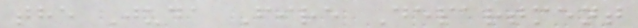the Juda Fire Department
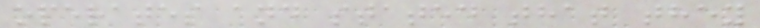operates and stated that they
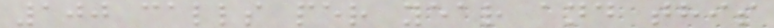100 calls per year and this
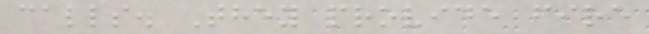calls. They provide fire
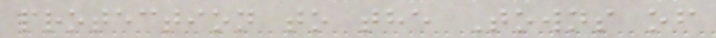protection to the Towns of
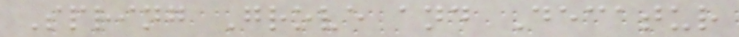Spring Grove and Decatur
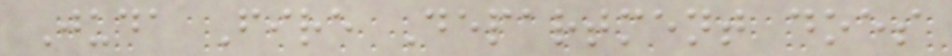Juda Fire Department does
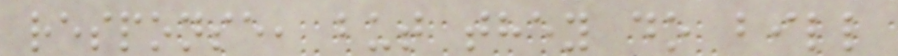response, but they do bill
